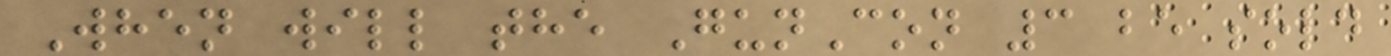When will the GunCon 3 be sold
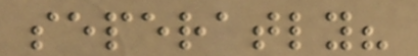seperatly?
